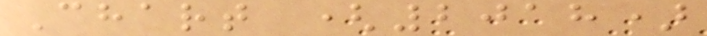Chart (2018)
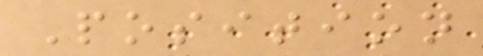Position
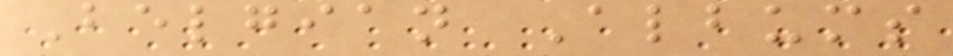Belgian Albums
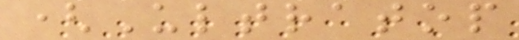(Ultratop
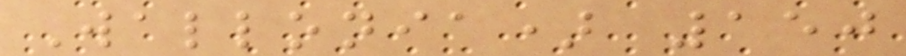Wallonia) 150
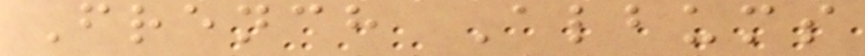French Albums
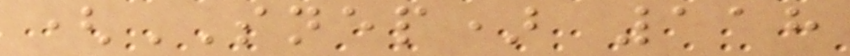(SNEP) 118
